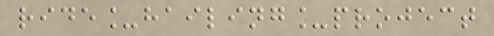ride_hailing_project
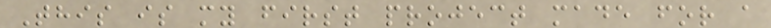This is my first project made for a
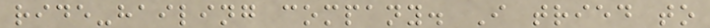ride-hailing company. I tried to
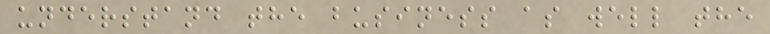understand the business as well the
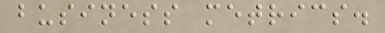business metrics.
